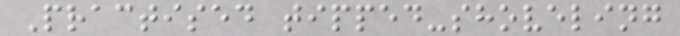Practised tipped-shoveling
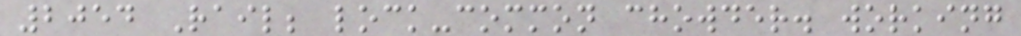2054 Rail; lock-common chowder. working
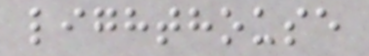lighthouse
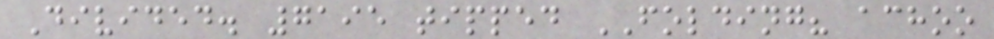Divided. 7195 tipped FOLDING? achoo
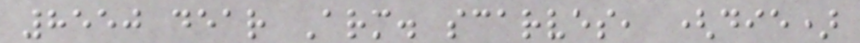8550 dear Arm. scarves, (die)
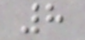8
